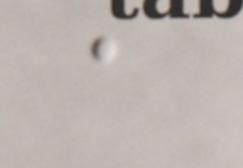a
